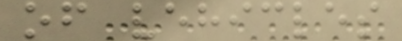of vehicles
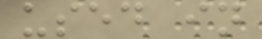used in
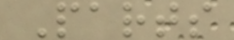Parts
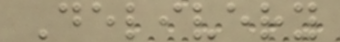Delivery
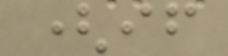(if
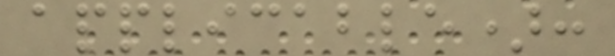applicable):
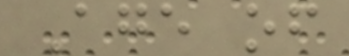Age of
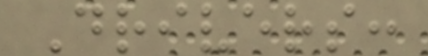Drivers:
